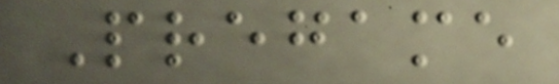Pregame
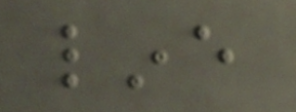line
